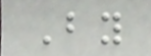By
